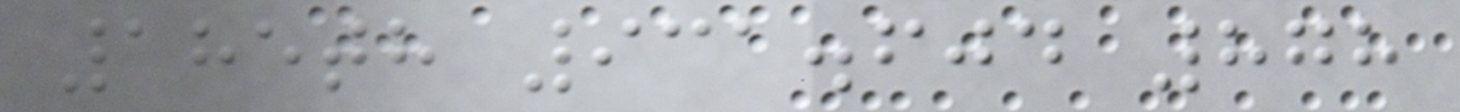185th 931.604 878
